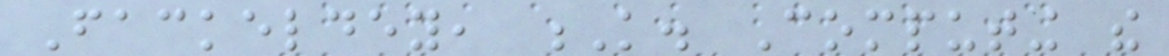Fackeldey, K. Computing the
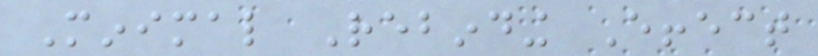Minimal Rebinding Effect
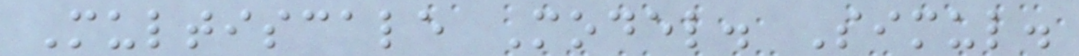Multiscale Model. Simul.
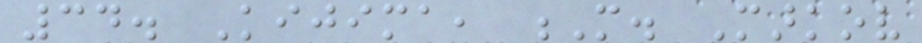34. Kijima, M. Markov
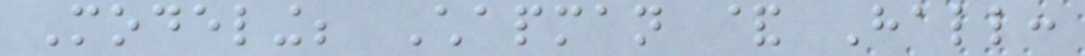Modeling; Chapman & Hall:
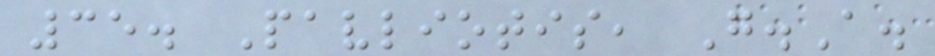35. Pavliotis, G.A.
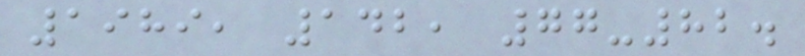1989, 142, 77-82.
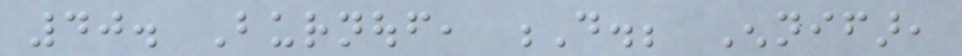40. Burnouf, D.; Ennifar,
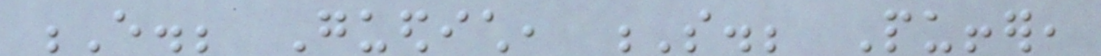E.; Guedich, S.; Puffer,
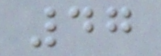47
